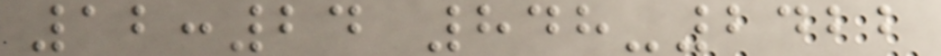12:24 848-2422
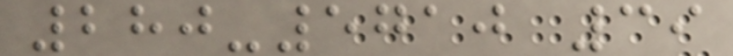280-5710 39
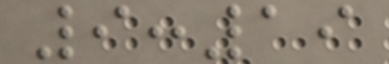9:19
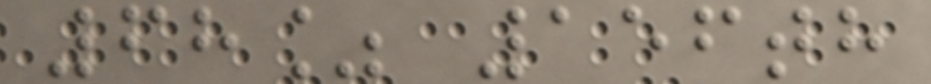68% 156th
